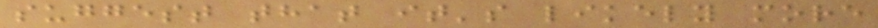suggest that it's likely more
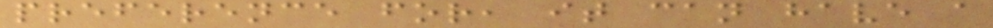preference for, it can have a
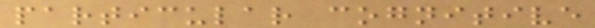particular cognitive
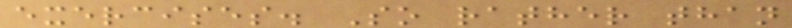exercises. So rather than
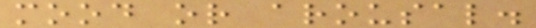mood or arousal.
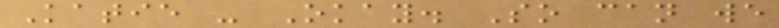Katie - Okay. So can we
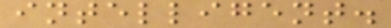intelligent.
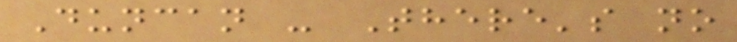Duncan - There's no
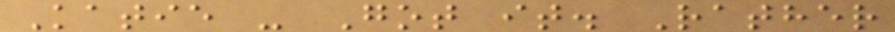Katie - Got it. Rather
